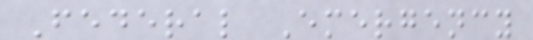Federal Emergency
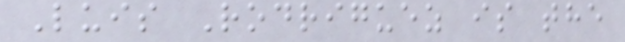Luis Rodriguez is the
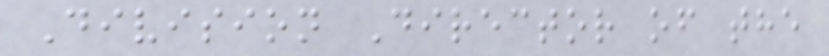Division Director of the
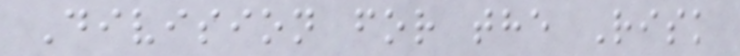Division for the Risk
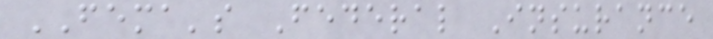FEMA's Federal Insurance
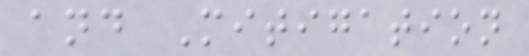and Mitigation
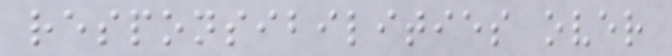responsibilities over
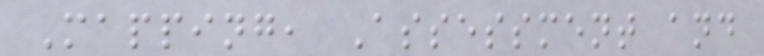Mapping, Assessment and
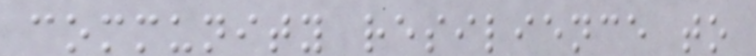community resilience to
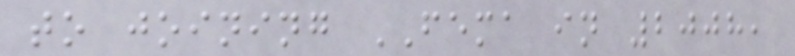to joining FEMA in 2008,
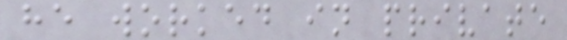he worked in private
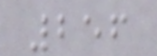256
